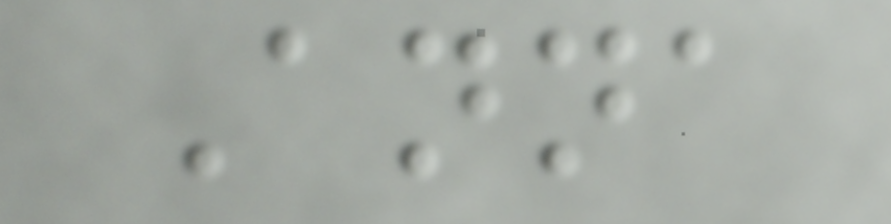Anna
